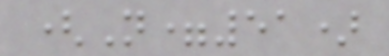(N=51)
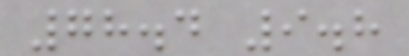78.4 9.8
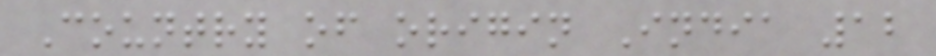Country of origin India 12
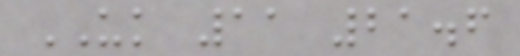UK 11 21.6
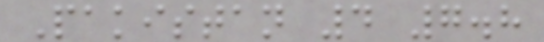Pakistan 4 7.8
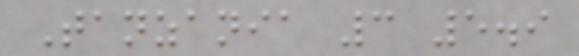Tanzania 3 5.9
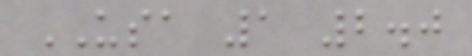USA 1 2.0
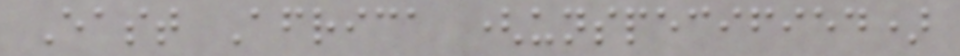East Africa (unspecified)
